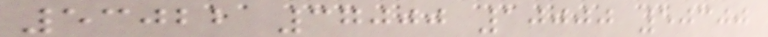53022 37000 10000 50300
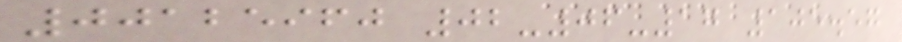00125960 02-06-17 105.57
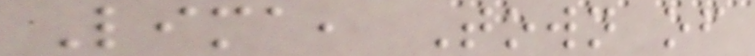Lima, Town of
